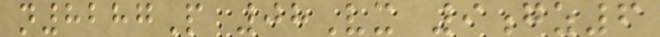n8287P 08Vx 9gz6
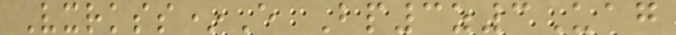Vxrkss*E Bp3z3Uag
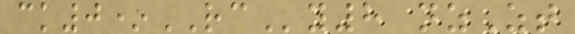ck0*RCy8 nzZt
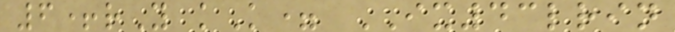6+rY kK= IX43lrin
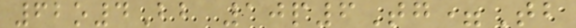62o4Bb 10p6Tg=Tb
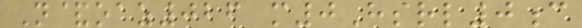N&oaz026 m0Hsrl0c
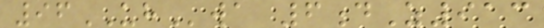96UHwa 6dZ913
